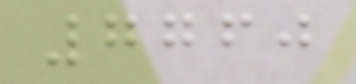7760
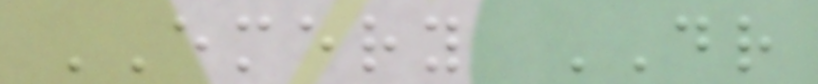EMERY DR
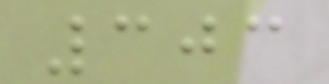303
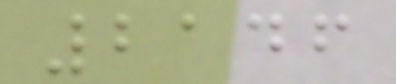2146
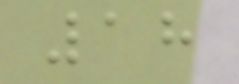18
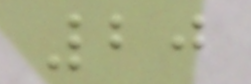20
